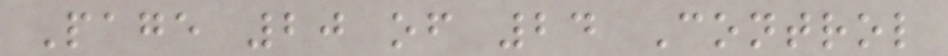Page 20 of 24 Control
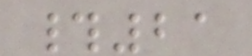#21
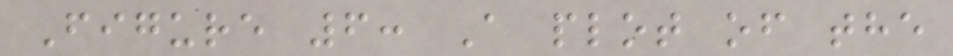Figure 6: A plot of the
